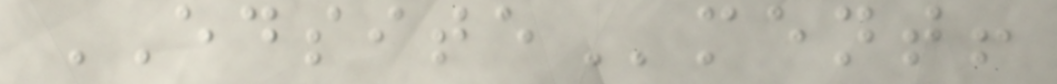EDSITEment!
